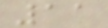11
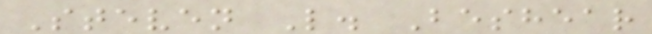Steven L. Beshear
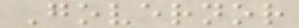Governor
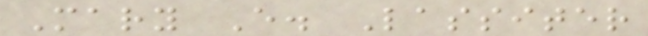Mary E. Lassiter
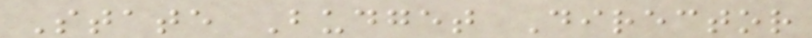State Budget Director
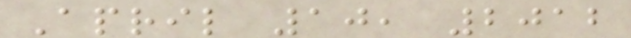April 10, 2012
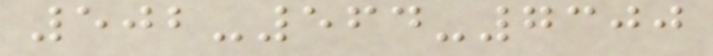502-564-7300
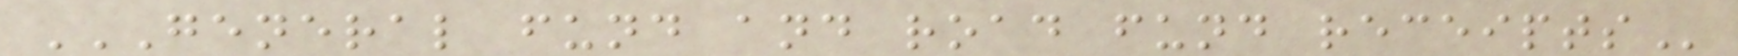GENERAL FUND AND ROAD FUND RECEIPTS
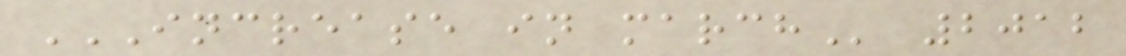INCREASE IN MARCH 2012
